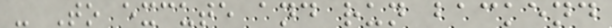- To excute and run backend
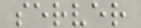server
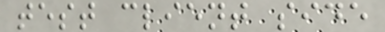test client side
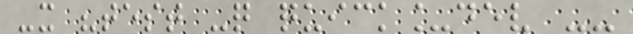-x "test -q quick_dev --
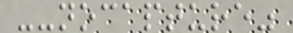--nocapture"
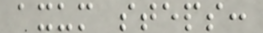axum steps:
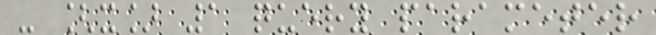- [x] 1 query parameter
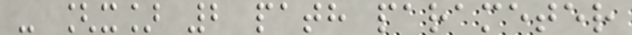- [x] 2 path parameter
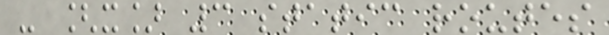- [x] 3 static routes
